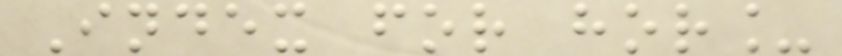Index for hor_
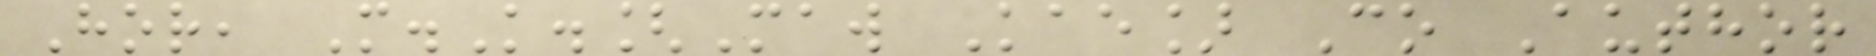Hor, M.K.[Maw Kae] Co Author
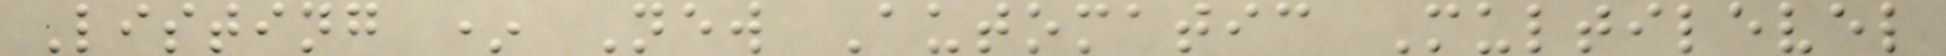Listing * New Automatic Multilevel
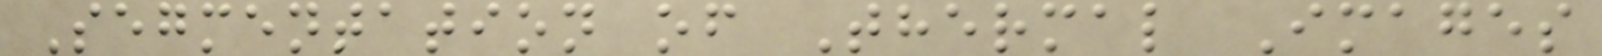Segmentation of Thermal Images
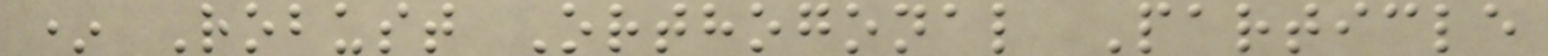* Robust Orthogonal Particle
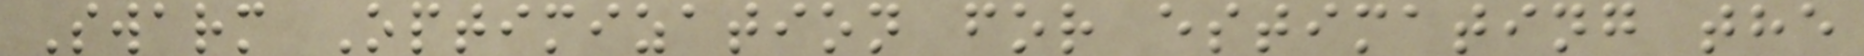Swarm Optimization for estimating the
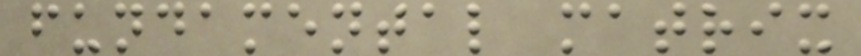fundamental matrix
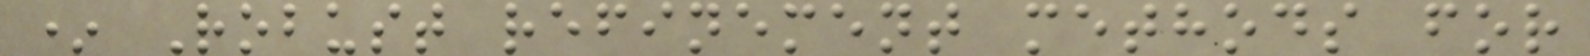* Robust refinement methods for
